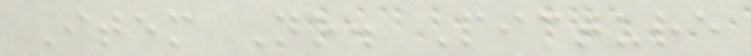Item No. Picture
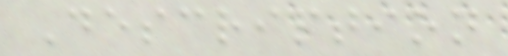Description
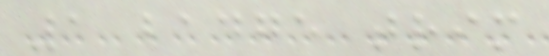1 badge trim
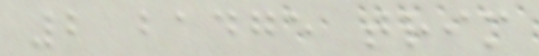2 badge trim
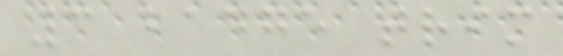3 badge trim
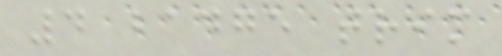4 badge trim
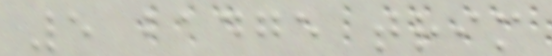5 badge trim
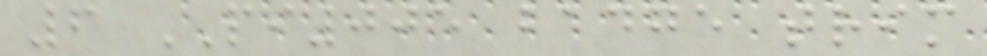6 PI005 badge trim
